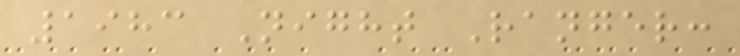1983 Night Ranger:
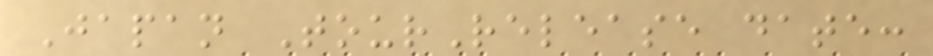Japan TourRelease date:
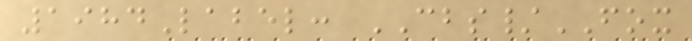1984Label: CBS/FOX
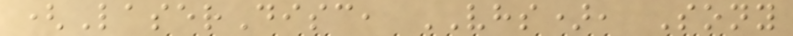(LaserDisc, VHS), Sony
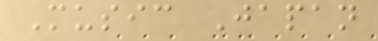Music Japan
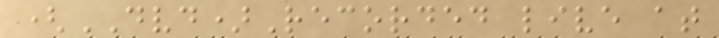(DVD)Recorded live at
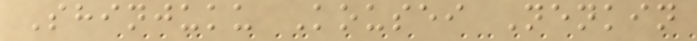Shinjuku Kousei Nenkin
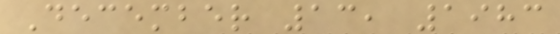December 13, 1983
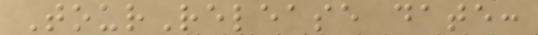TourRelease date:
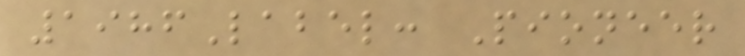1986Label: Pioneer
